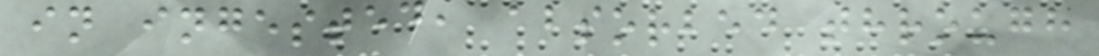in ingested, absorbed through
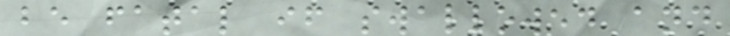be fatal if swallowed and
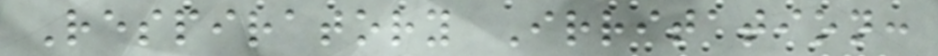Respiratory Irritation:
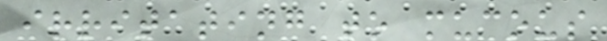irritating to mucous
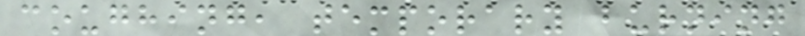coughing, temporary burning
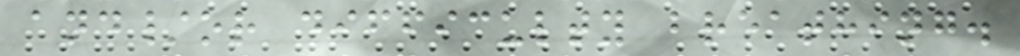and/or difficulty breathing.
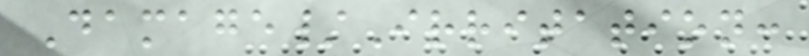Damage/Irritation:
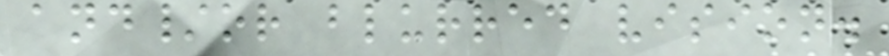and/or blurred vision.
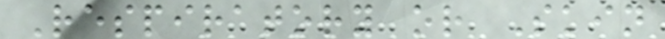Respiratory or Skin
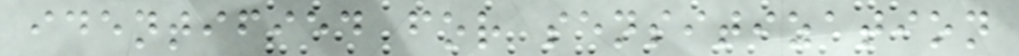identified for sensitization
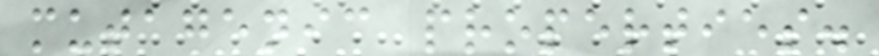mutagenic properties.
